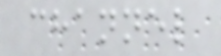channel
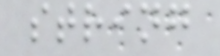string
